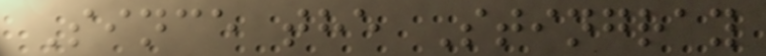Since the Stingray
